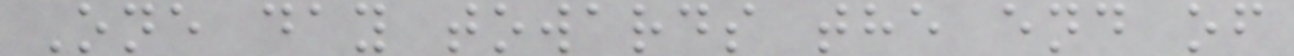One day towards the end of
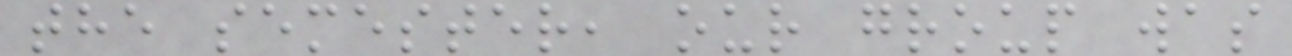the semester, our group was
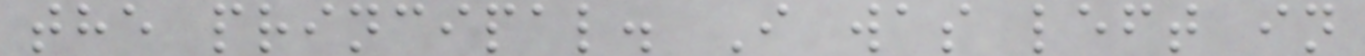the principal. I was left in
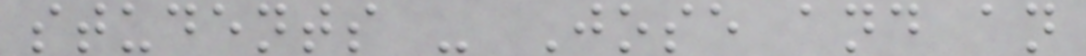students - Jose and an
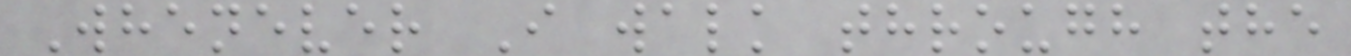Whenever I walk through the
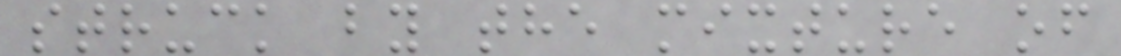struck by the mixture of
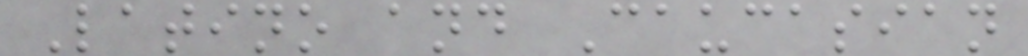Latino and Caucasian
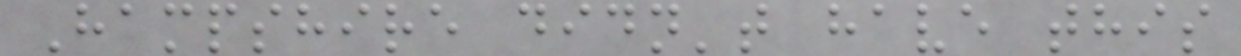Hampshire didn't have this
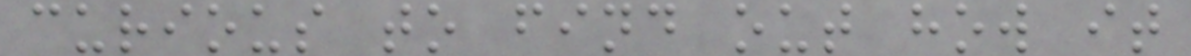curious to find out how it
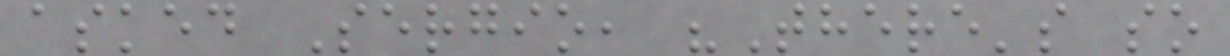asked Sergio, "There's so
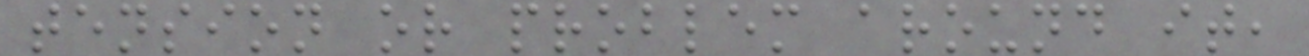tension or problem around it,
